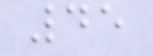45
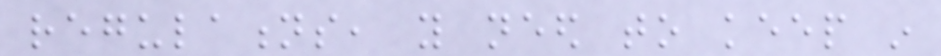regulations, you need to keep in
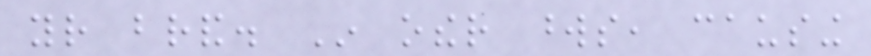your brand. In other words, causing
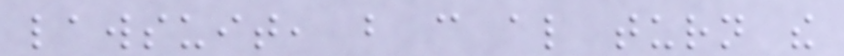lawsuit, but can also turn the
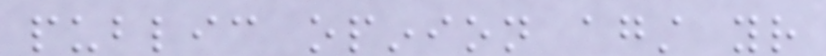public opinion against your
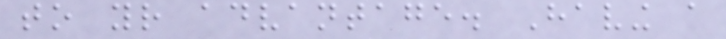to your advantage. Having a
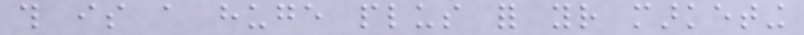this is a huge plus for your marketing
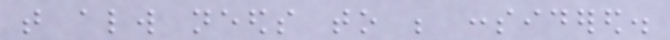that always needs to be considered.
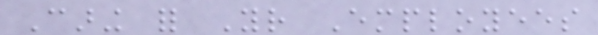Caring for Your Employees
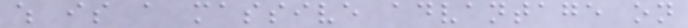which is a massive advantage on
